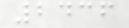2436
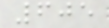605
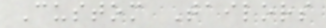Custom Tailors
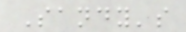Sandy's
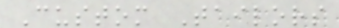Custom Tailors
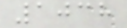1038
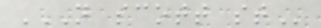N SCOTT ST
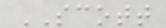SCOTT
